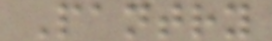Pantry
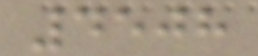4508
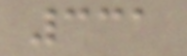331
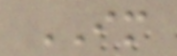IM
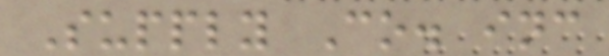Supply Co. inc
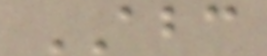ABC
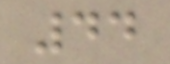44
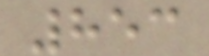853
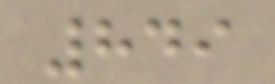849
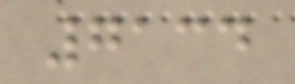7134
